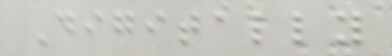Digitally
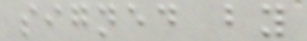signed by
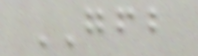GFB
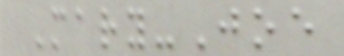Mary-Joe
